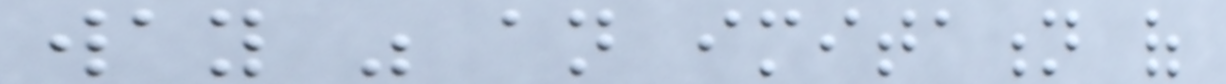way was an imitation of
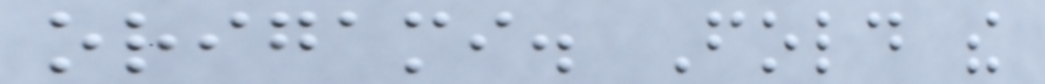origami. Fold the
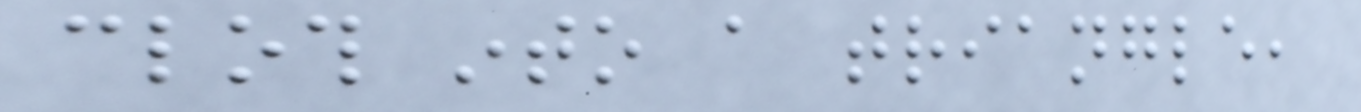cloth into a triangle,
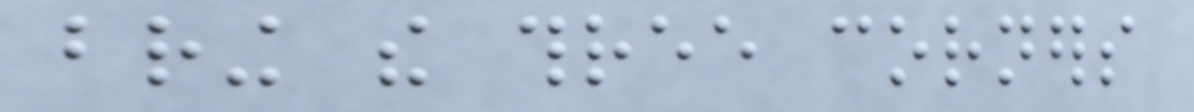bring the three corners
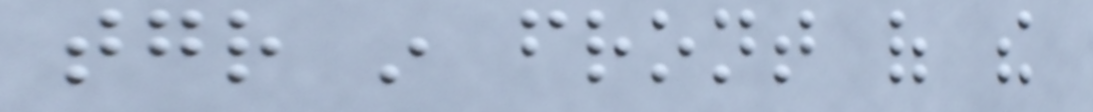together in front of the
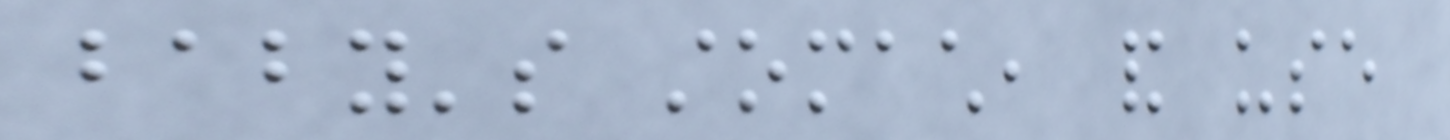baby's stomach, and use
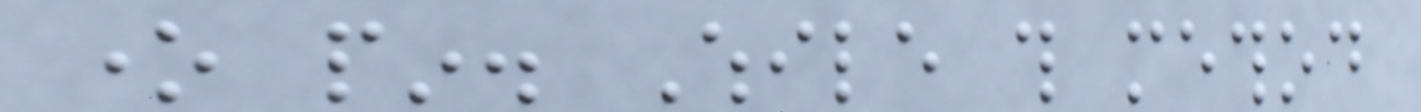one pin. While this method
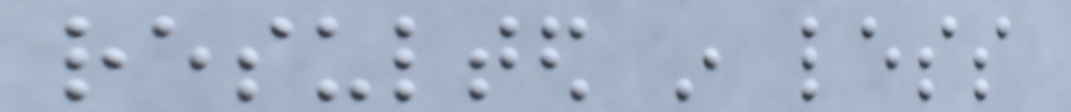resulted in less
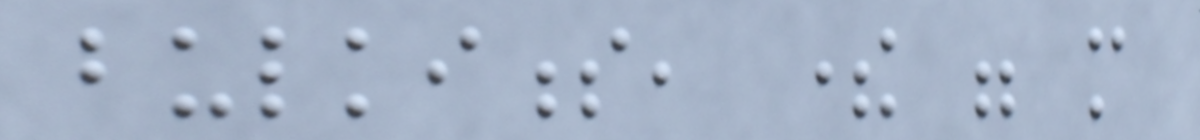bulkiness, there were more
